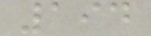194
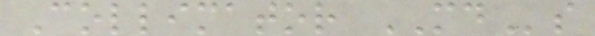Collimator MDs
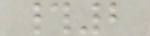#2
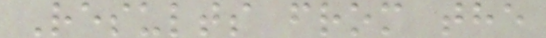Results from the
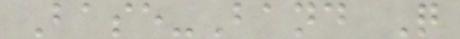Base-Band Q
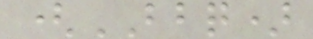(BBQ)
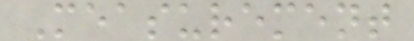Measurement
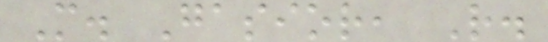M. Gasior, R.
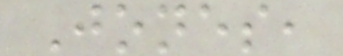Jones,
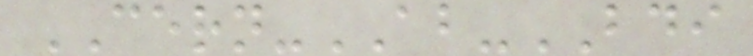CERN-AB-BDI
